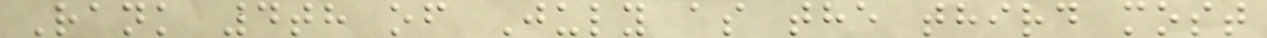Rank 4th of July as the third most
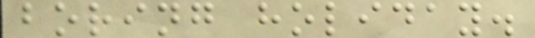boring holiday.
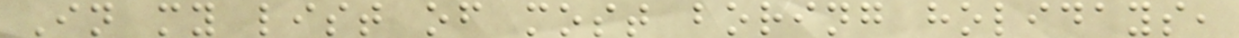In my list of most boring holidays,
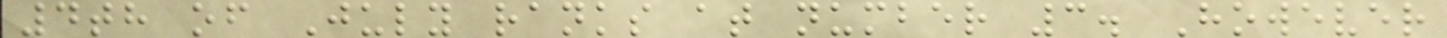4th of July ranks at number 3. However
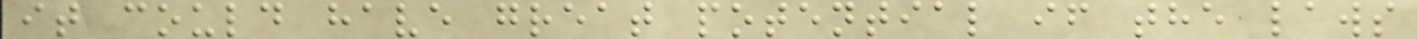it could have great potential if the laws
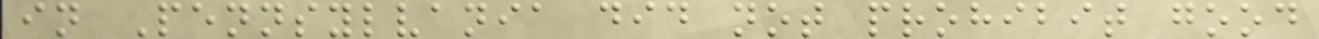in Pennsylvania did not prohibit good
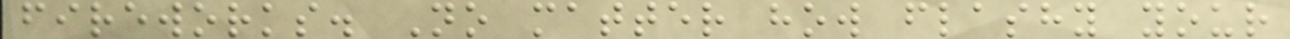fireworks. No matter how flashy your
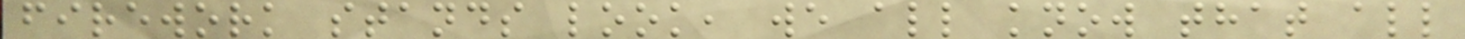firework stands look, we all know that all
